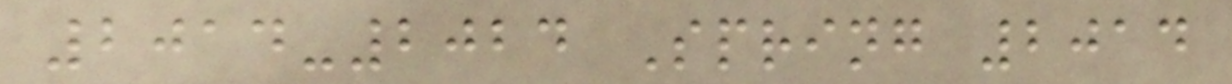2014-2024 Spring 2014
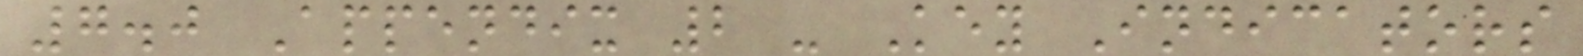7.0 Appendix 2 - Key Indicators
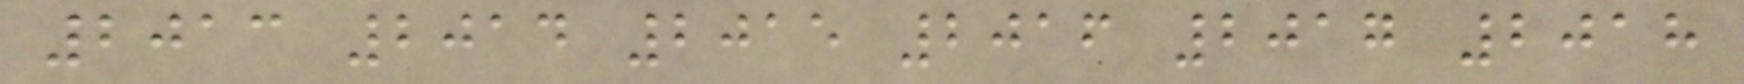2013 2014 2015 2016 2017 2018
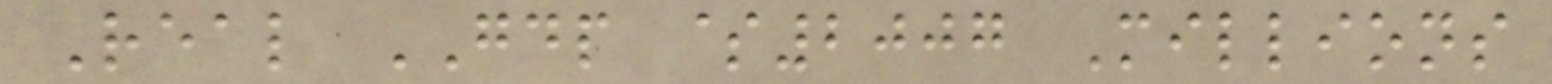Real GDP $2007 Millions
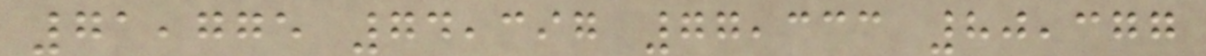71,775 74,397 77,333 80,377
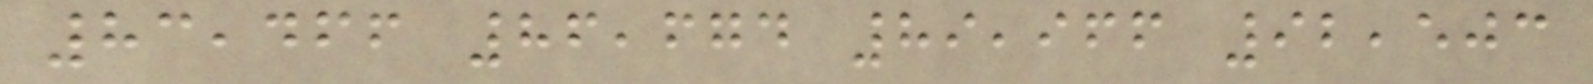83,466 86,674 89,966 92,503
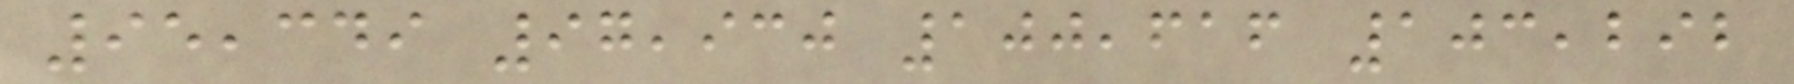95,349 97,930 100,616 103,292
